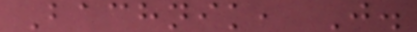Bachnik, J.
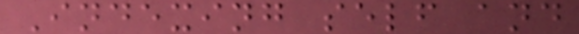Indexing self and
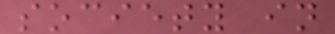society in
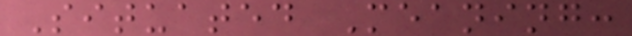Situated Meaning:
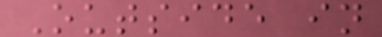Outside in
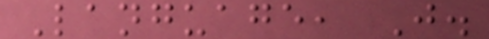Language, J.
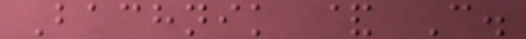Bachnik & C.
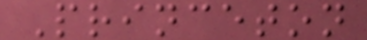Princeton
